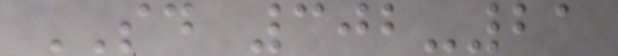SD 302-21
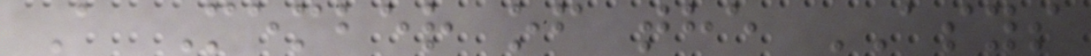A Member of the ASYS
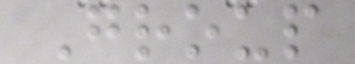Group
